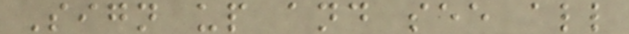Sign up and see all
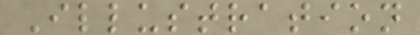Illustration
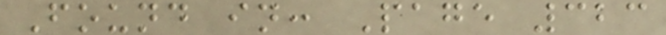Found in: Page 323
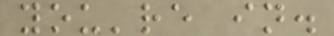you're in.
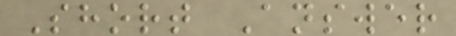Short Answer
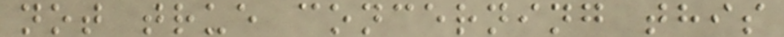not true concerning this
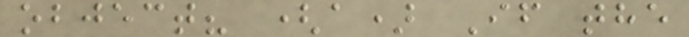object? (a) If the
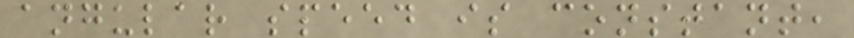angular speed is constant,
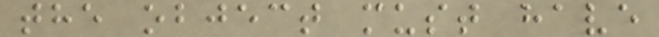the object must have
